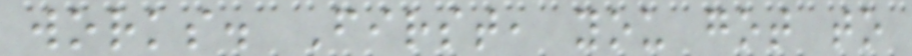works. First, you got to
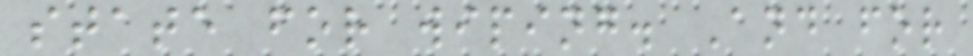state for wiping. And for
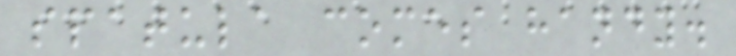spatula comes handy.
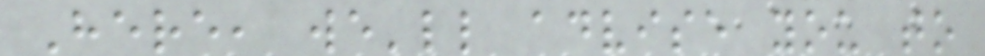Here, we'll advise you to
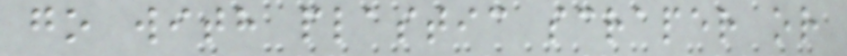go with plastic scraper or
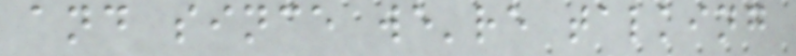and since we're talking
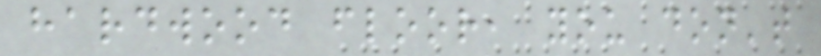hardwood floor, you don't
